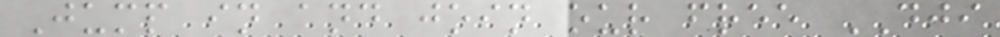Jump in and join our free DJI
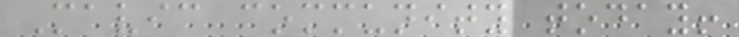Mavic community today!
